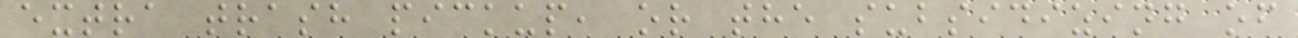extra trash pickup, or the subsidizing of
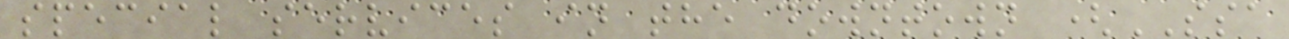special services in the downtown (SSA
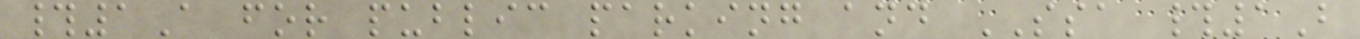#1A for public parking and SSA #1B
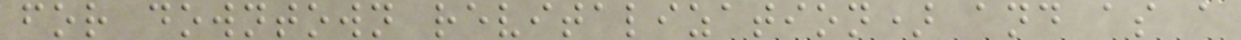for downtown revitalization) and as a
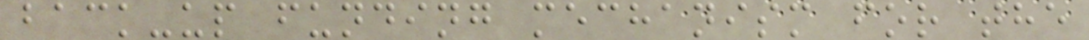back-up funding mechanism for the
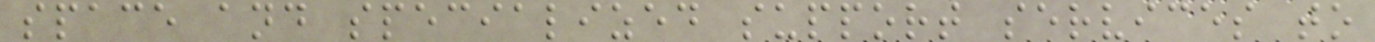space and specialized support services to
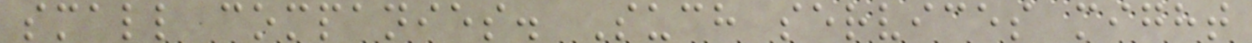small companies. Such services might
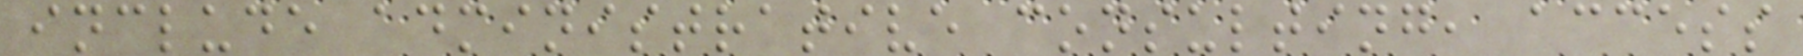include administrative consulting, access
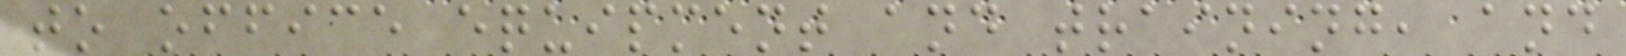to office equipment and training, and
